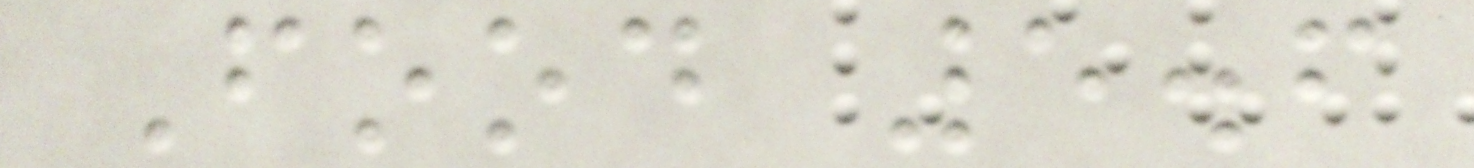Food 5.6
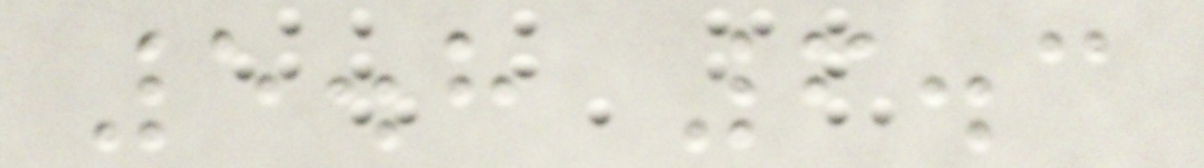5.8 6.3
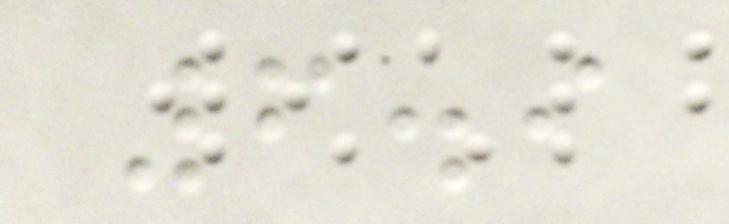6.9
